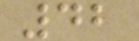42
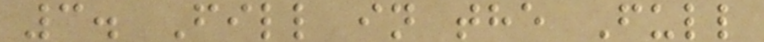3. Fill in the Full
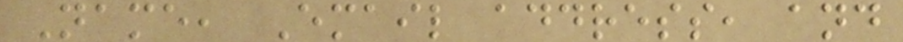Name, Email address, and
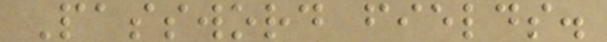Password fields.
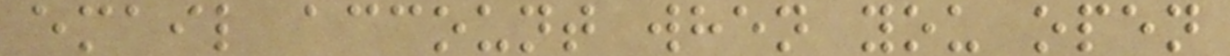email account when you open
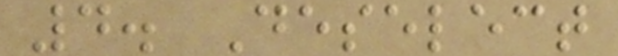4. Deselect
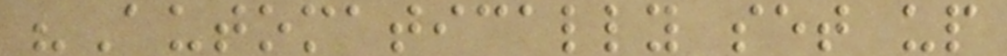"Automatically set up
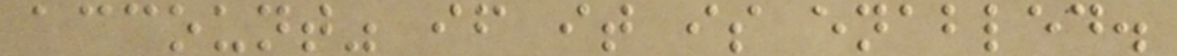account" if it is enabled.
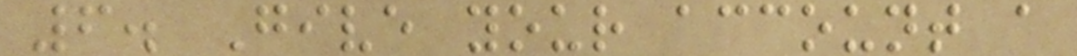6. Give your account a
